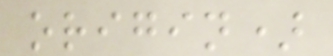origin)
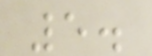5.
